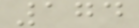174
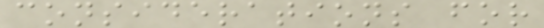considerations for
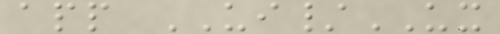app UI/UX
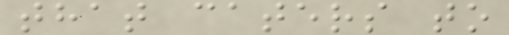that caters to
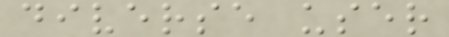diverse user
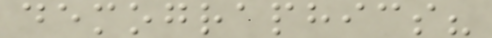demographics?
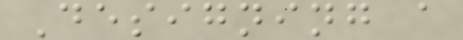Designing a
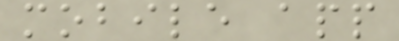mobile app
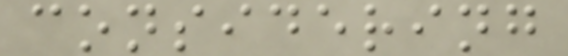considering
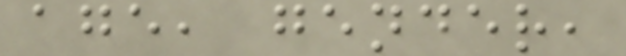age, gender,
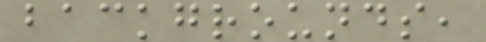backgrounds,
